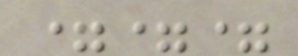===
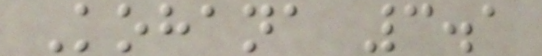Kohana 3.1
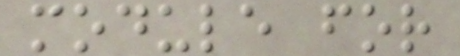module for
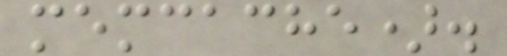memcache).
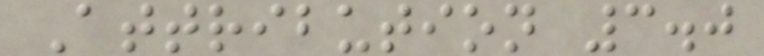Attribution 3.0
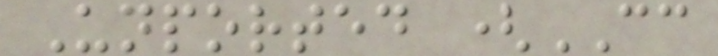Unported (CC
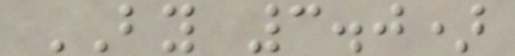BY 3.0)
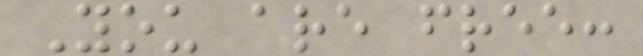You are free:
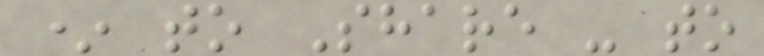* to Share - to
